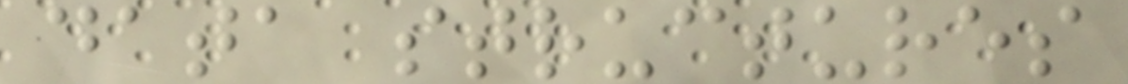data structures
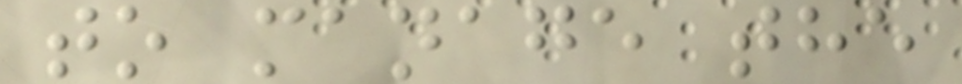to manage the
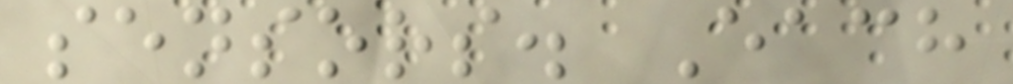sensors. Each
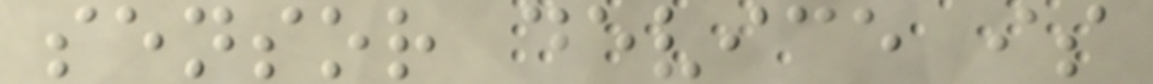sensor device is
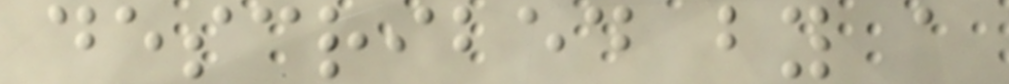described by a
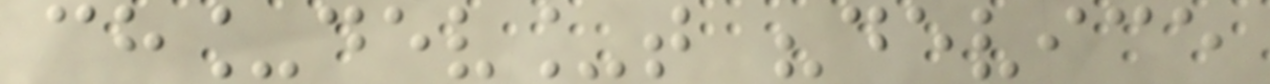ch_dev_t "device
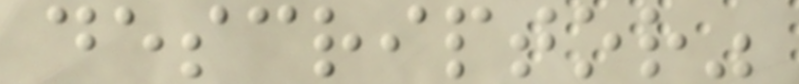descriptor"
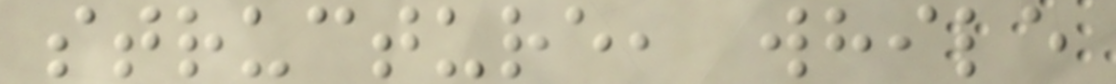structure, while
